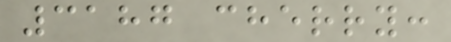3187 cherry:
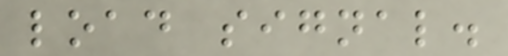load signal.
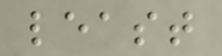least
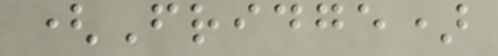(Fridge)
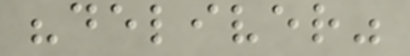"deliver"
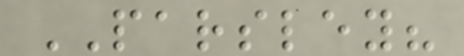PARSLEY?
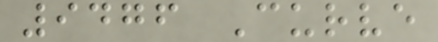9476 Curve
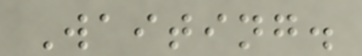Waiting.
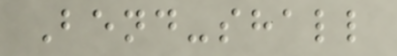Bend-shall
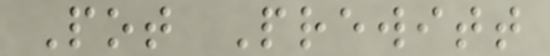Pot Prewitt
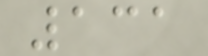131
